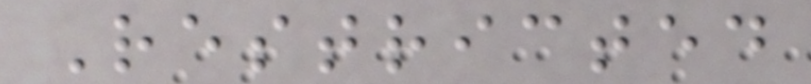Restricted
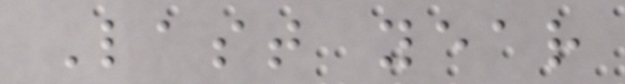Last year
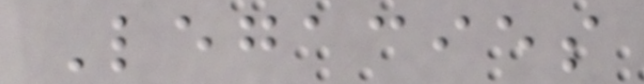Legacies
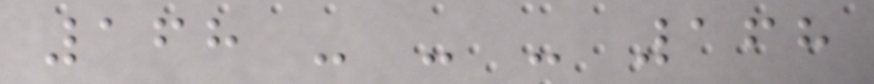168 - - - 168
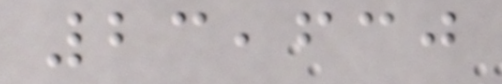23,630
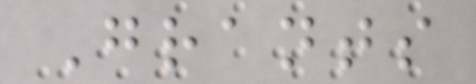Grants
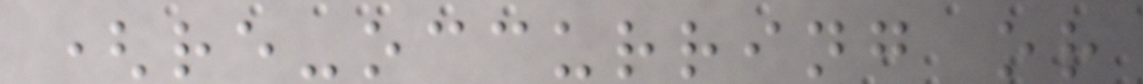(re-occurring or
